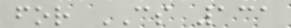for CS 131
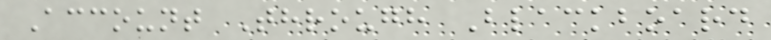Account Through Blackboard
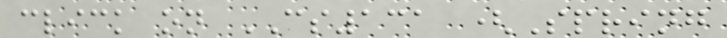click on CS131 (Spring
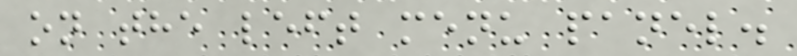on the left menu panel.
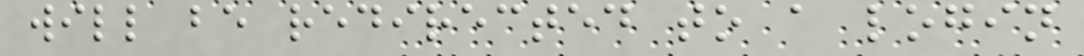will be redirected to a login
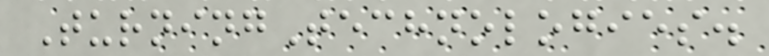TurningTechnologies.
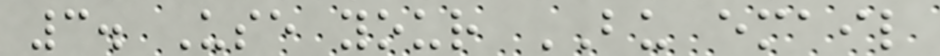3. Use your BU email
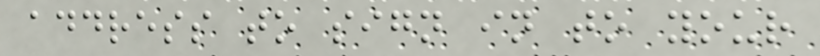address to sign in to your
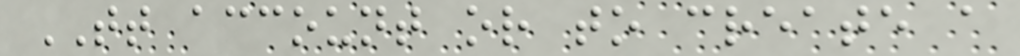TT account or to create a
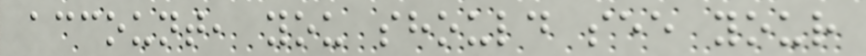account, you should see your
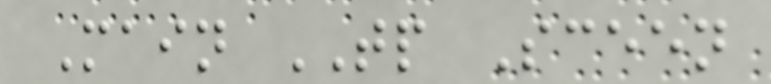Main TP Sceen
